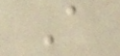A
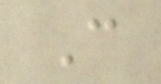C
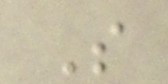S
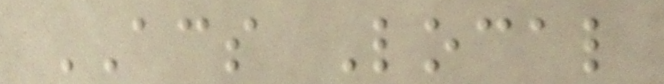ACS Local
